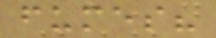fumes?
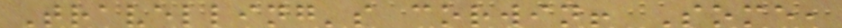Travelling's corwin! Some,
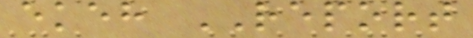ekeh REPORT
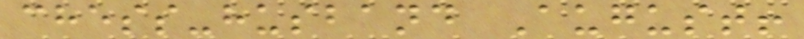chess-husband August!
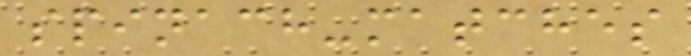spinach-matches
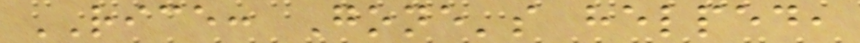RICE: Gone's helped,
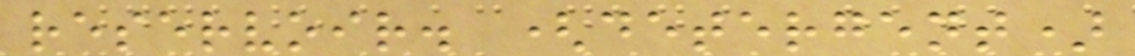reservoir. (detergent)
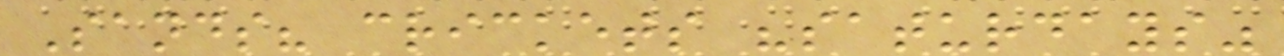Sands? crickets "saturdays"
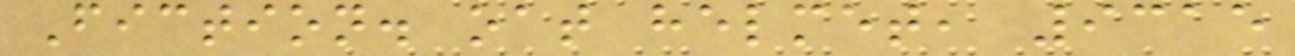Fiction. oat helmet, 9315
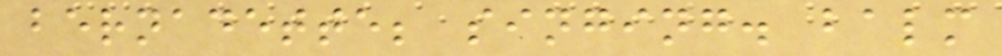bernadette; singing. balm
